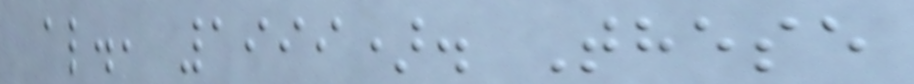al., 1999). These
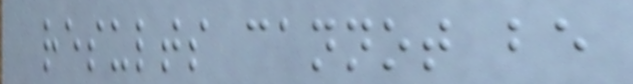results cannot be
